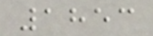1853
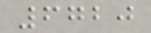6720
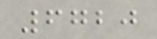6720
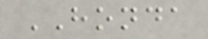HONDA
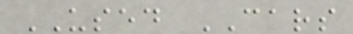USED CARS
